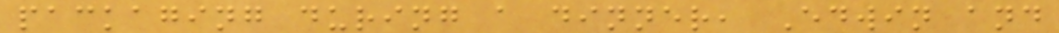packaging during a dinner, Edwin and
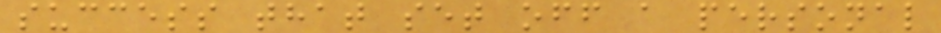success that set off a personal
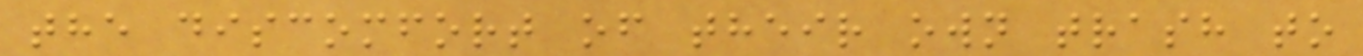the discomfort of their own trash to
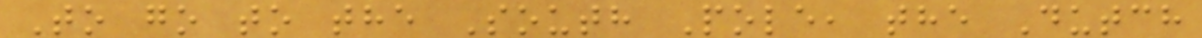To go to the South Pole, the Dutch
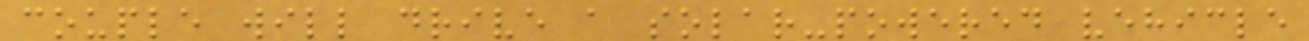couple will drive a solar-powered vehicle
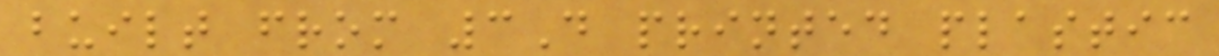built from 3D printed plastic
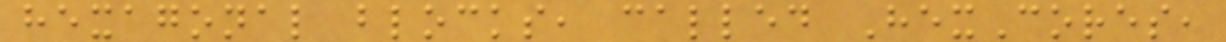hexagonal blocks, called HexCores,
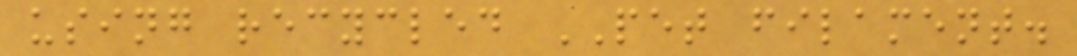using recycled PET filament.
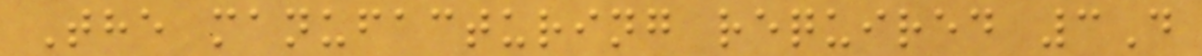The manufacturing required 3D
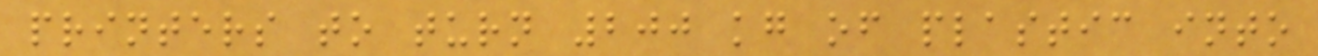printers to turn 200 kg of plastic into
